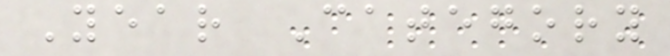Year Category
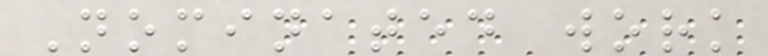Nominated work
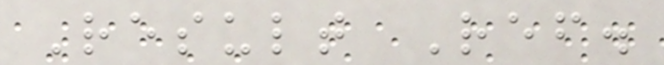Result Ref.
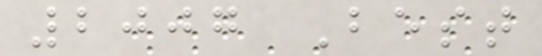2007 Best
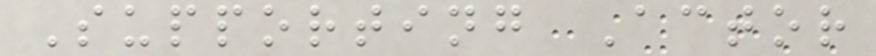Supporting Actor
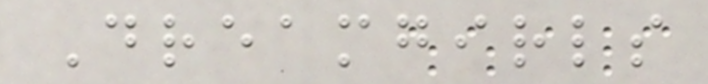Dreamgirls
